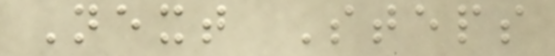Next Steps
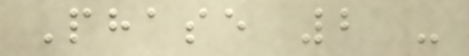Phase 2 -
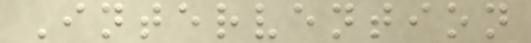Intervention
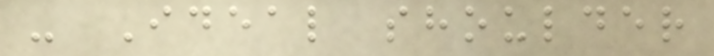- Ideal shoulder
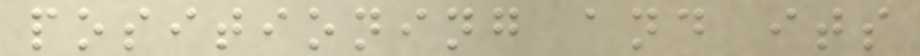positioning and its
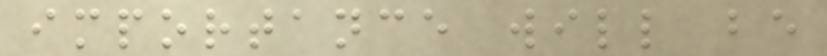importance will be
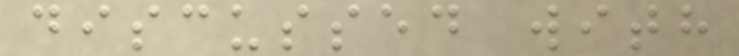discussed with
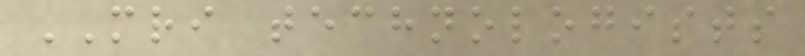MRI technologists
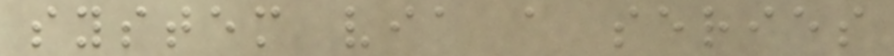system via a series
